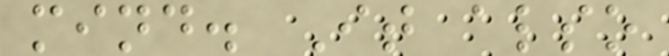mind. It also
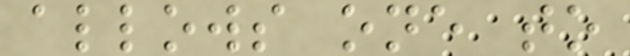allows one to
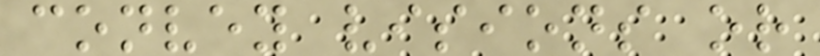convey visions or
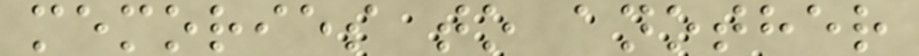memories to another
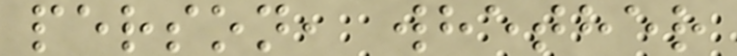person, whether
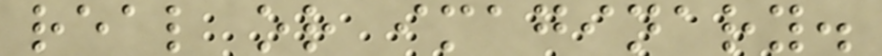real or imaginary.
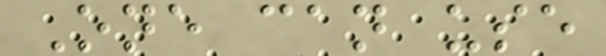One can use
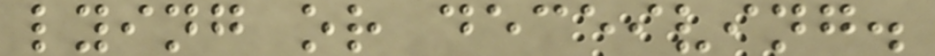lying or deceiving.
